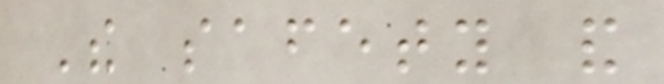The safety and
